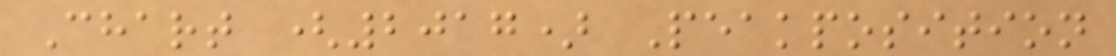Chart (2017) Peakposition
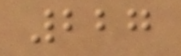227
